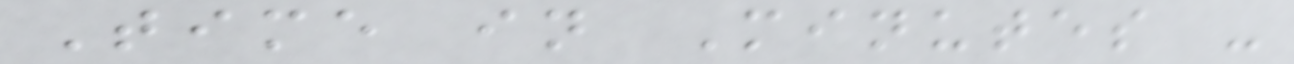Time in Minutes -
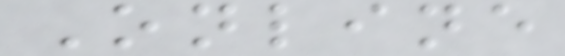Online
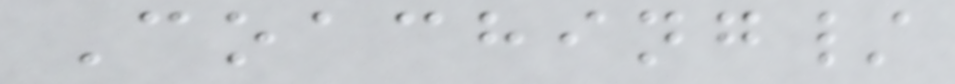Coaching/
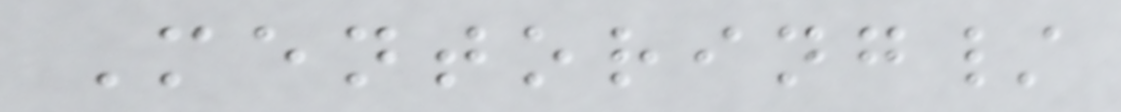Mentoring/
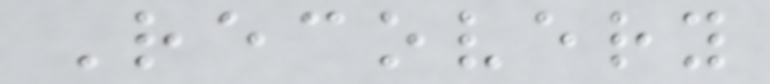Recovery
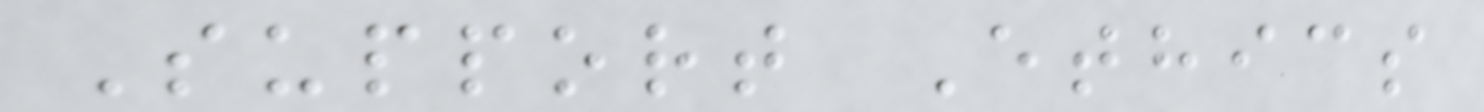Support Ethics
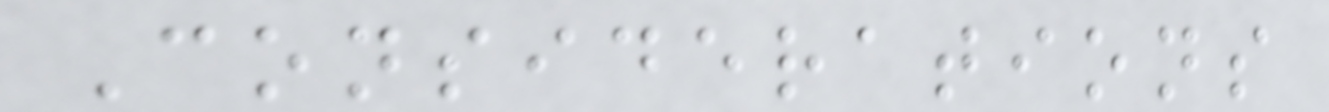Considerations
